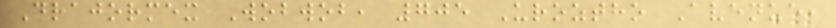Drajormex Wobwob, 705 Uroztho Avenue,
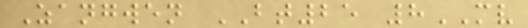Zangwen BT25 8MV
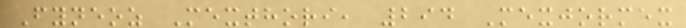Fyneoz Mexthori, 294 Mexjormex
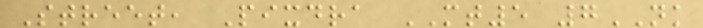Street, Pixdra MT5 7NK
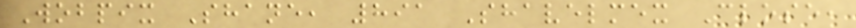Wobpix Shane, 891 Shavelmex Close,
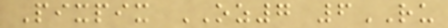Pixpix OZ7 6RU
